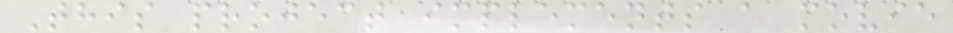This project implements a movie
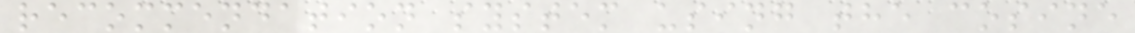recommendation system using the cosine
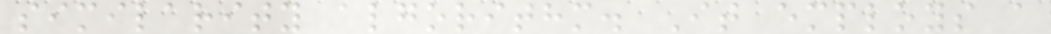similarity algorithm. It employs a
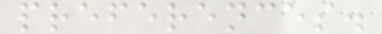preferences.
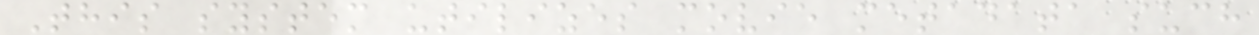This system utilizes movie metadata such
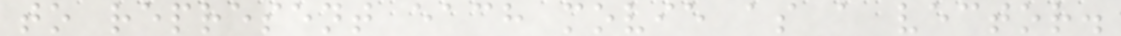to represent each movie as a vector.
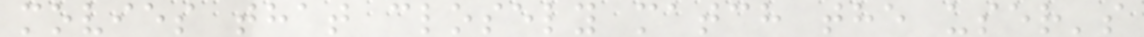movies that closely match the user's
